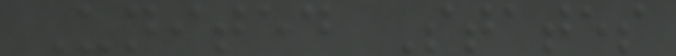United States
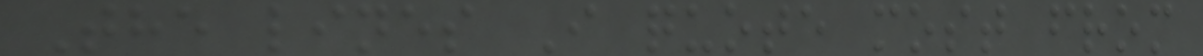The lines I quote most from
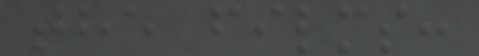the films:
